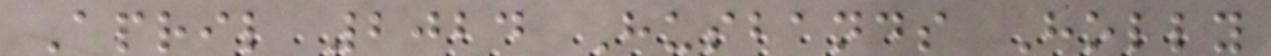April 2024 Husbands Holly
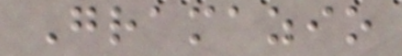Gramazio
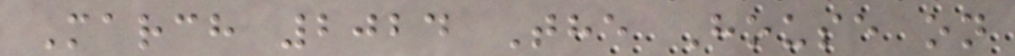March 2024 The House on
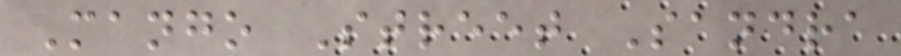Mango Street Sandra
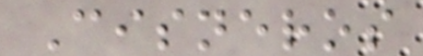Cisneros
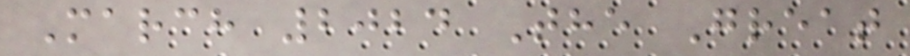March 2024 The Great
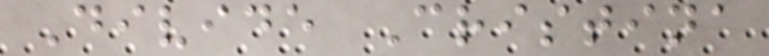Divide Cristina
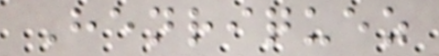Henriquez
